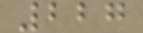227
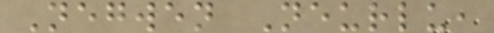Negwen Neurlu,
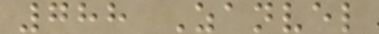788 Zanvel
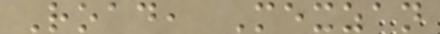Road, Mexzan
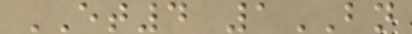ET4 1BN
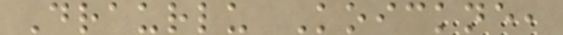Draurlu Koickne,
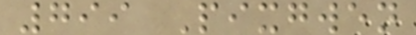799 Pixgwen
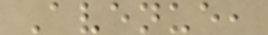Avenue,
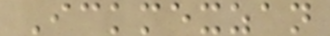Ickmexzan
